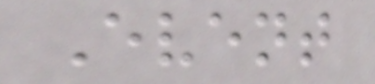Event
